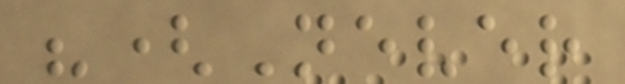"(Never
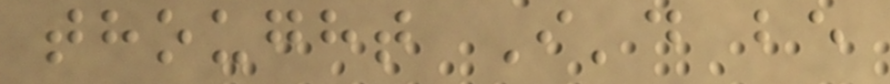thought I'd be
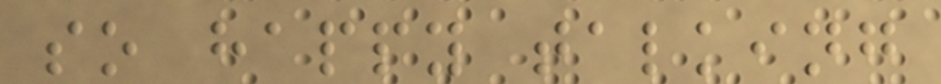so happy talking
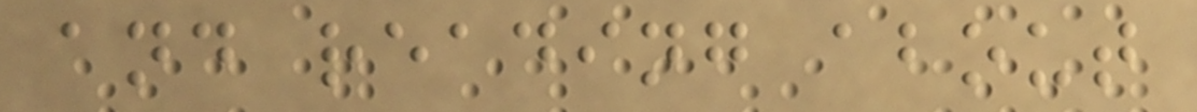and reading about
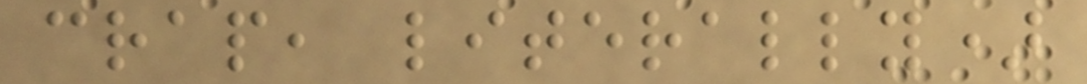crap, literally)
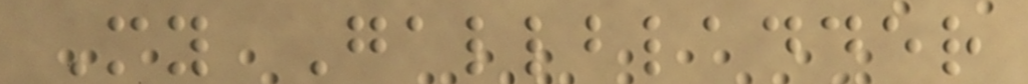My Gallbladder
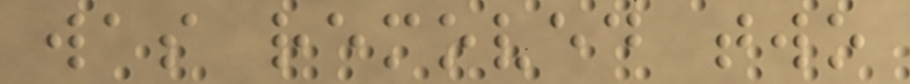was removed two
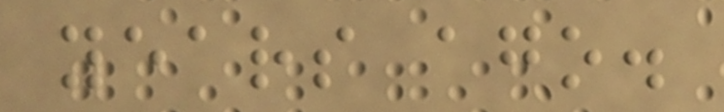years ago.
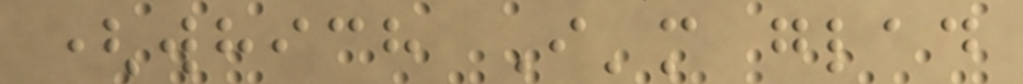(which I'm glad
